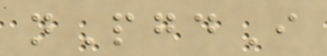nPgdI
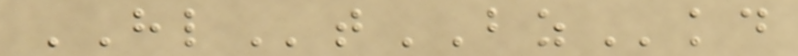HLtBZkd
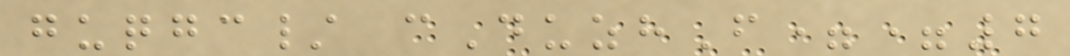guqgc/ cDuzhF==7
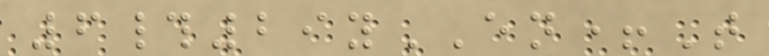6#29yEN+T
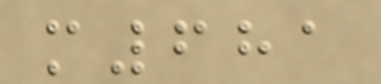m681
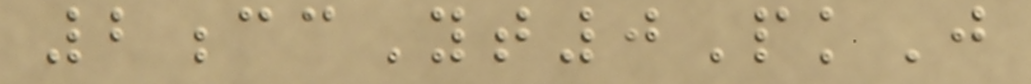2ccYt0PkJ
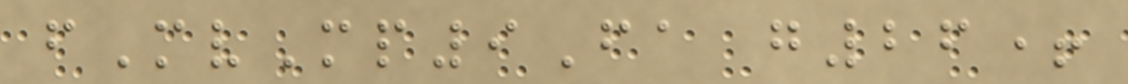fMvMp9Fa g26+
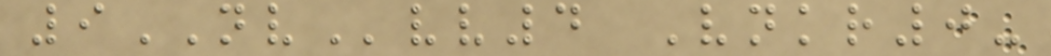9NVvv4 Vnkr0-
